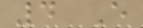4 E
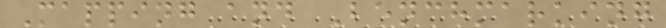Mapping and Benchmarking
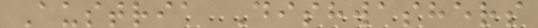Austria Dishwashers
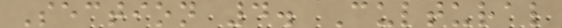Section 4. Cultural
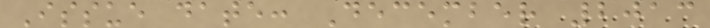Issue date: December 2013
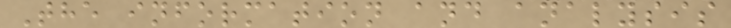The information and analysis
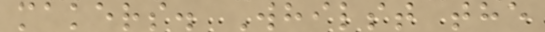makers. Whilst the
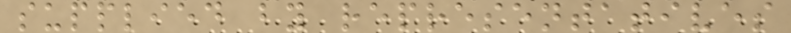supplied by representatives
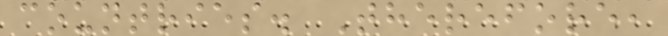countries. Therefore,
